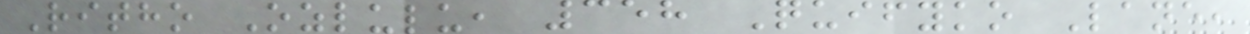Ritho Ozlulu, 358 Quifyko Lane,
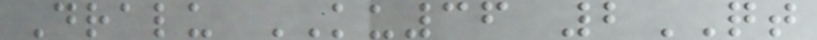Dralu KU36 2QT
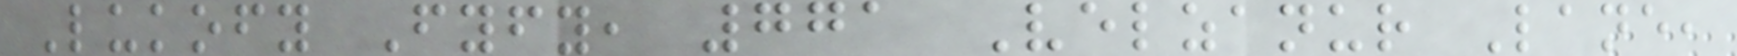Lukofy Fyfy, 771 Velzanur Lane,
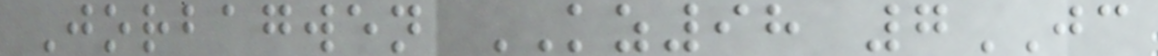Jorbagwen KZ98 7JC
